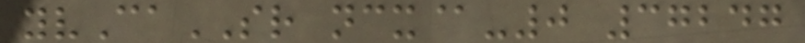yvCaSR ncx@-0 37247
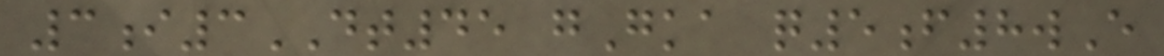3i3DT45 gGka q5f8wE
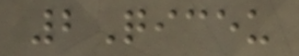2Qiceu
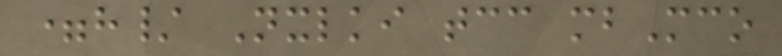=h/ Nxlki tcc mbMco
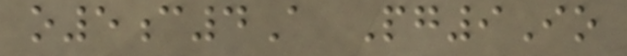o5c4A Pg9Io
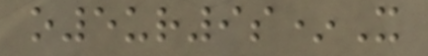o5ur9s*X
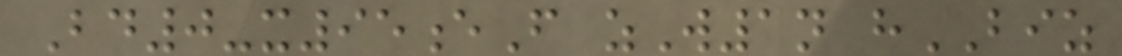Bd0-x95eF zW1n hBIZ
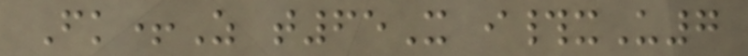Fk+Z t65X i#xU7
